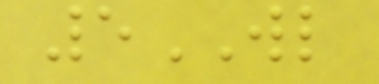5WL
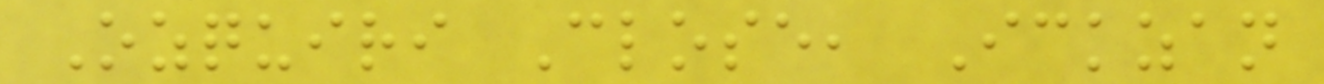Ozquiri Close, Ickzan
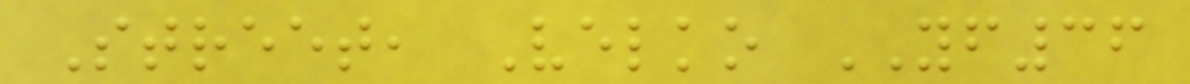Street, Velko YF36
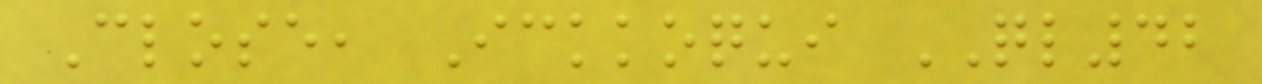Close, Ickkoqui QL42
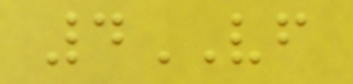4VF
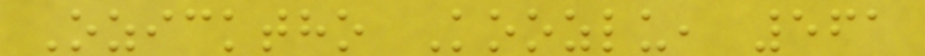Ozicktho Koozlu, 561
